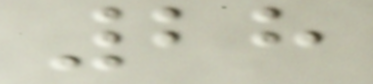28
